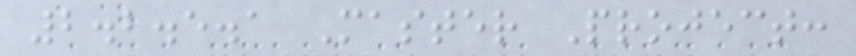2.2.5.1 Master Project:
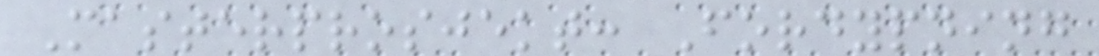Masterprosjekt: Fordypning
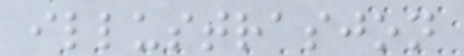illustrasjon
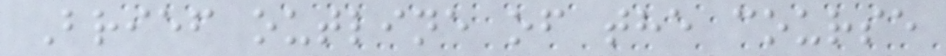Brief outline of the course
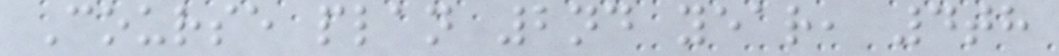Course plan 2nd year, 4th
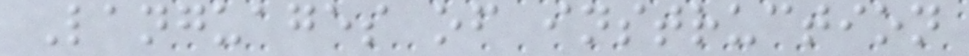Languages of instruction
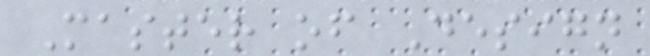Master of Design
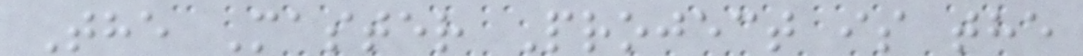The Master Project is the
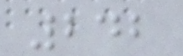242
